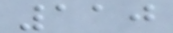110
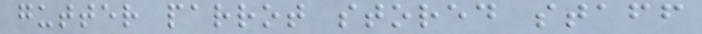gutter parrot stored staff
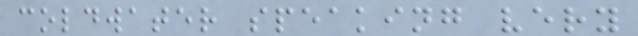coldwater speaking very
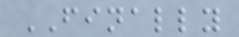FINALLY
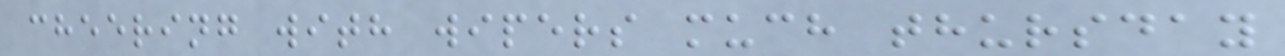cheering with wipers much thursday
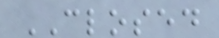CLOSED
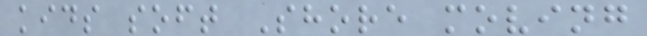kids soft Shore moving
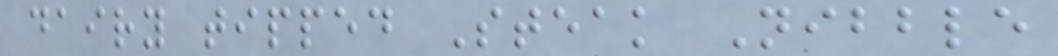dairy tipped Steak Nibble
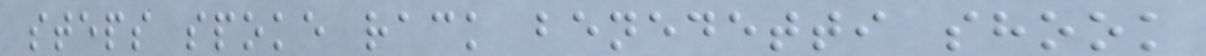steps spoke rack benedetti shook
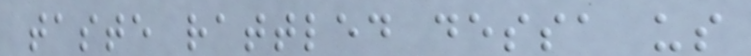taste rattled dessa us
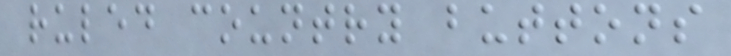ruled country buttons
